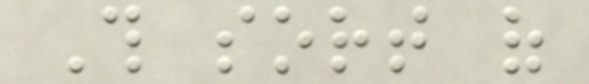This sort of
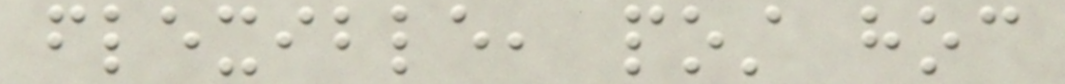flexible, post hoc
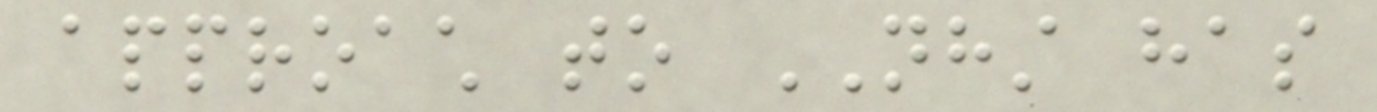approach to NHST has
